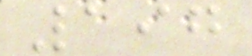197
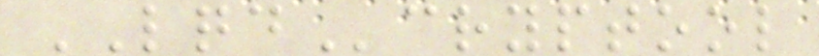LQDcryptool
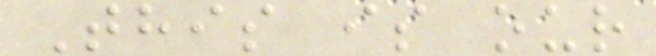This is our
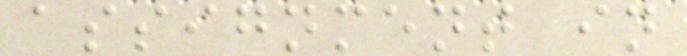assignment in
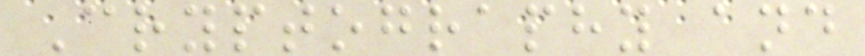Cryptography and
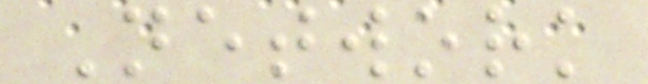Network
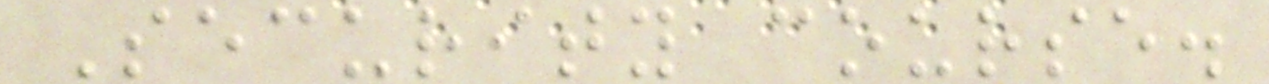Security course.
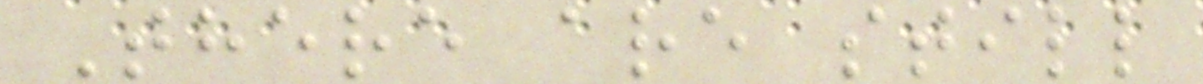There are still
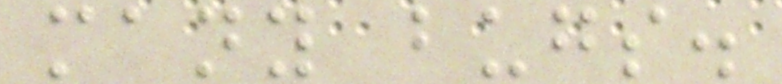many bugs.
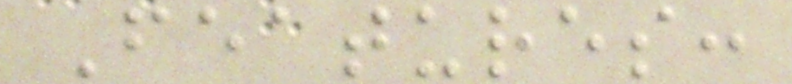Features:
